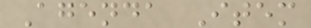Agenda Item
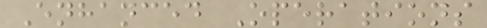Enhanced Operations
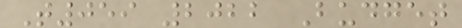T059 2022 Budget
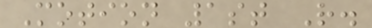Motion 1st R.
